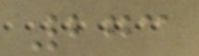273
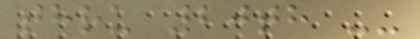thru 20th --
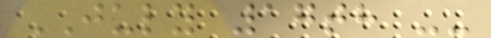JULY 17th --
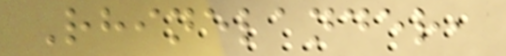Rhinelander,
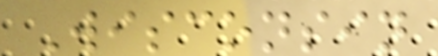Wisconsin
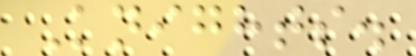Knights.
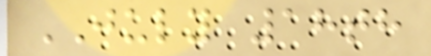JULY 18th
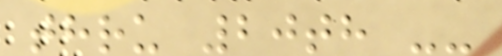thru 20th --
